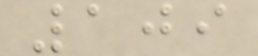109
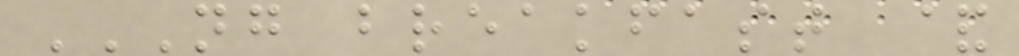NG BREAKFAST &
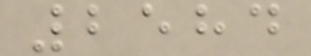2584
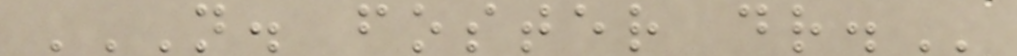N. FOSTER DR.
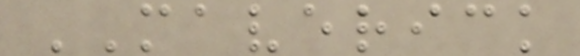MAVERICK
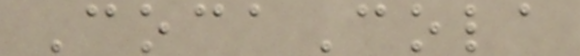CocaCola
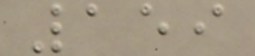159
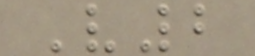V2
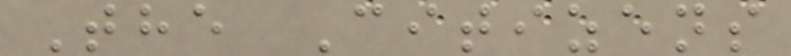The Citizens
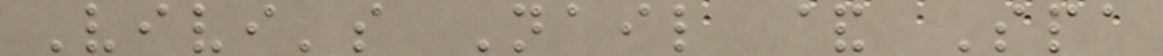Vivi's Nail & Spa
